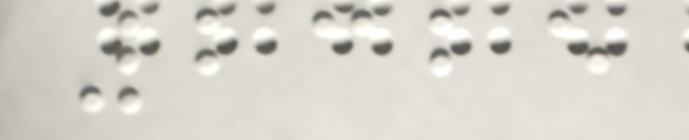2325
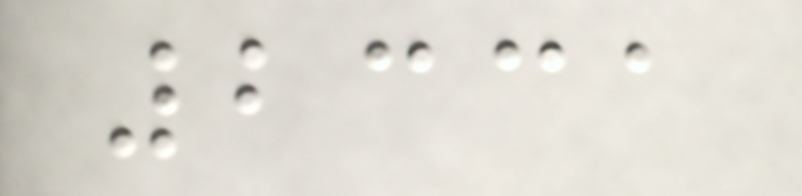2331
